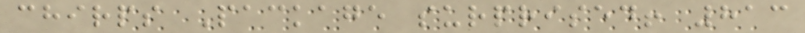chirps Package surprised! 813
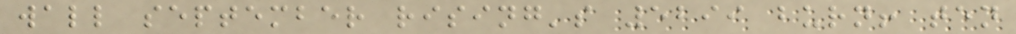wall september rising's 5299 burn! ten
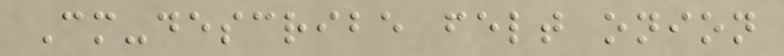Cm-describe felt onion
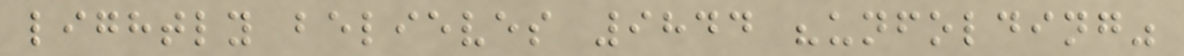lightly believes 9844 "unfolding"
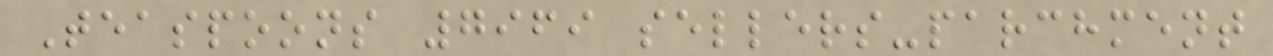Teaspoons 7969 sellers-parchment
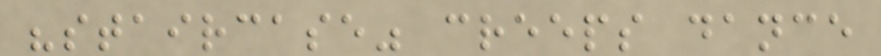"staircase" creeps dance
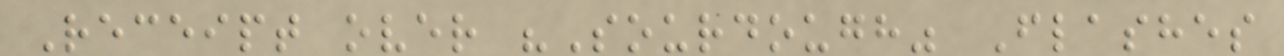Receipt over "Sourdough" Flashes
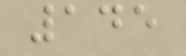145
